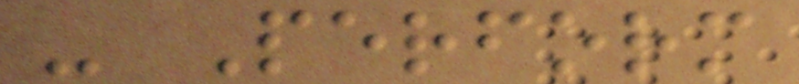- Perform
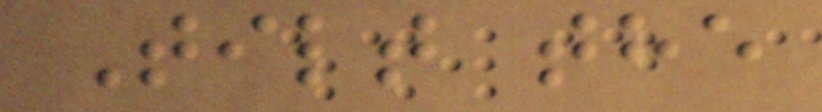Tilt the
